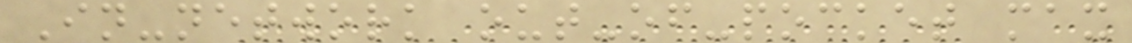In-network out-of-pocket max
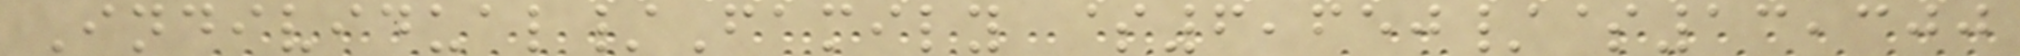Individual/Family $6,650/$13,300
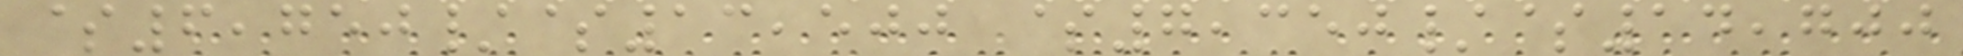$6,750/$13,500 $7,350/$14,700
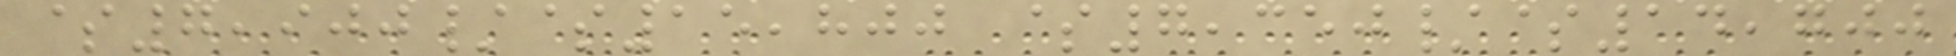$7,900/$15,800 $7,350/$14,700
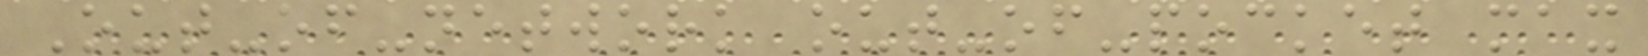Out-of-network out-of-pocket max
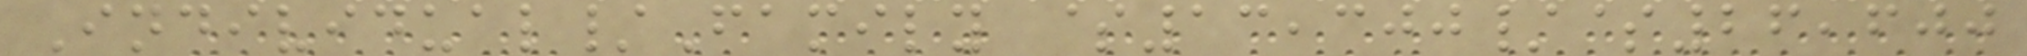Individual/Family $13,300/$26,600
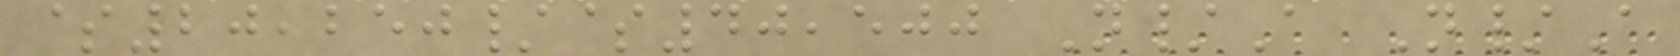$20,250/$40,500 N/A N/A
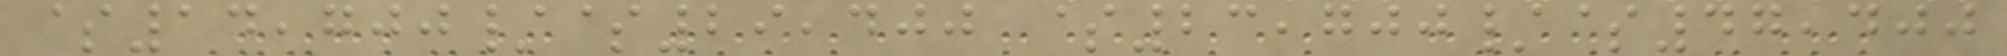$14,700/$29,400 $23,700/$47,400
